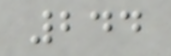244
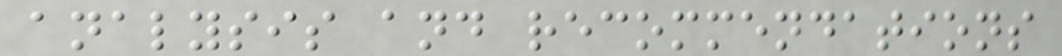analysis and recommendations
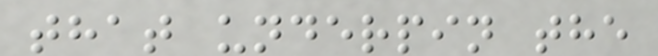that underpin the
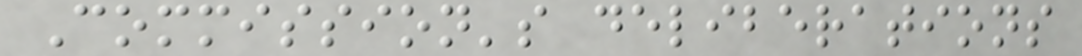Commission's deliberations
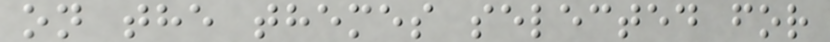on the themes selected for
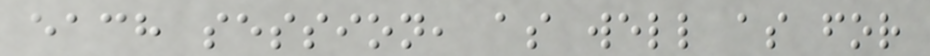each session, as well as for
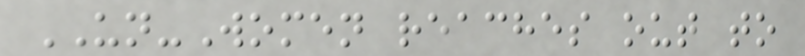UN-Women reaches out to
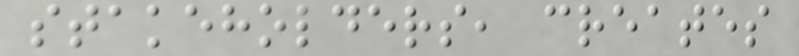stakeholders, creates
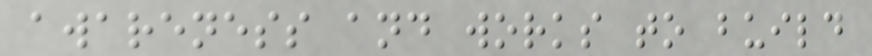awareness and works to build
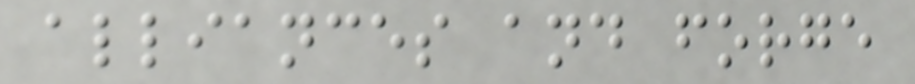alliances and forge
